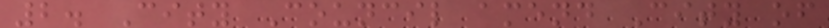2. City Council amend City of
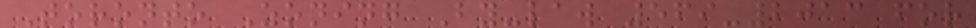Toronto Zoning By-law 569-2013 for
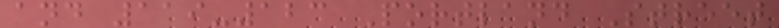and 119-123 Portland Street
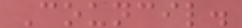Council.
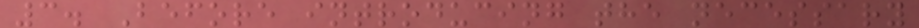3. Before introducing the necessary
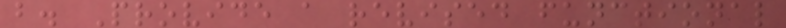b. Provide a revised functional
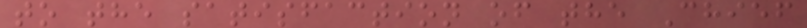to the satisfaction of the Chief
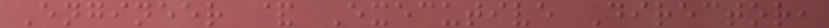Engineer & Executive Director,
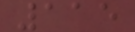115
